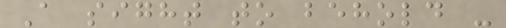A sight to behold -
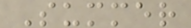Summer
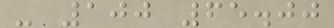- 100 65.00
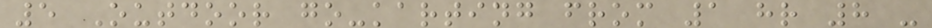5 Outdoor go-karting from 1 hr 8 -
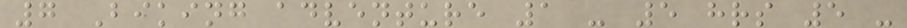7 Biking adventure 1 - 5 hrs 5 -
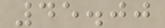45.00
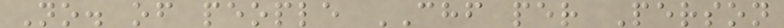No. of people CHF per Person
